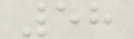58
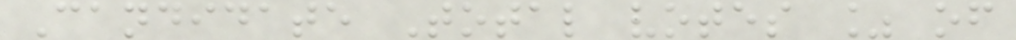Candidate Total votes % of
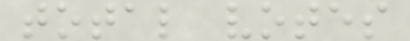total votes
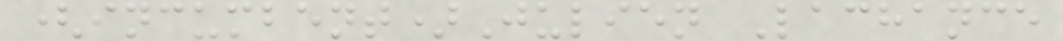(incumbent)Julien Lachance
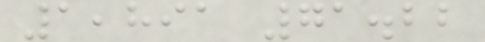1,891 71.22
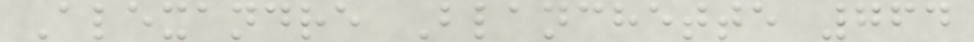Alexandre Blanchette 764
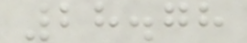28.78
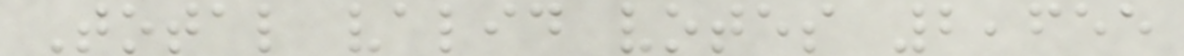Total valid votes 2,655
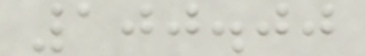100.00
